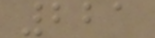221
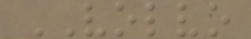VOLVO
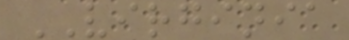VIRGINIA
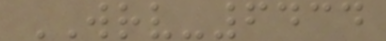WRV-6434
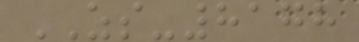ZS-8178
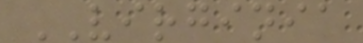VIRGINIA
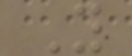Y
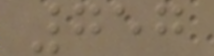757
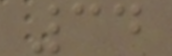34
